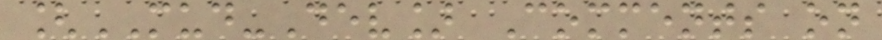[MUD-Dev] Comments on
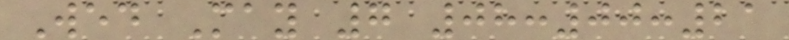Wed May 7 08:00:21
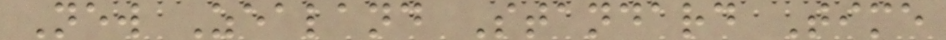New Zealand Standard Time
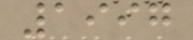1997
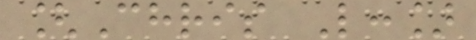[Chris L:]
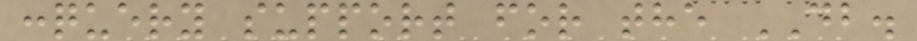:query support for the DB.
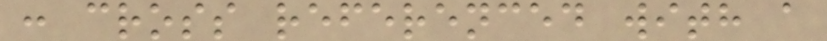: cross referenced with a
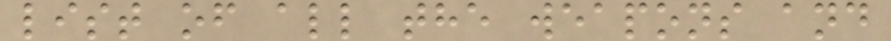list of all the weapons and
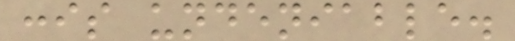:is undeniable.
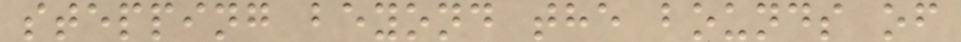stepping beyond the bounds of
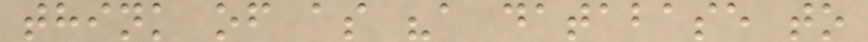think of as "a database to
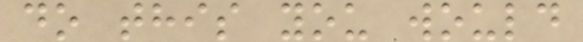do this you would
